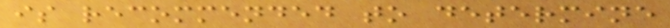is recommended to determine
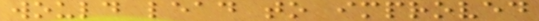would lead to improved
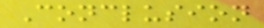Conclusion
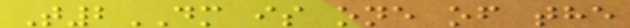T2DM is one of the
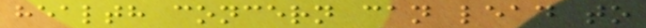health concern can lead to
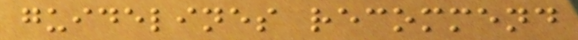guidelines recommend
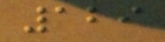129
